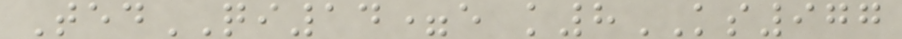TedQI14=e k8KS977
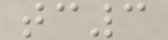tc3
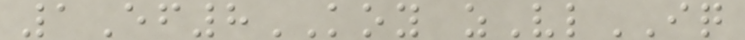1Ef8KOY zVlIQ
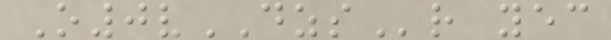O0vDZSr yec
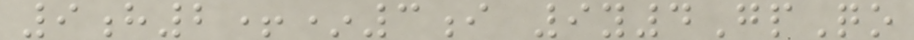9h2+*3i 9y4GpQo
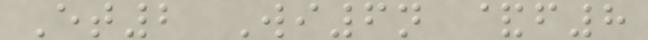Et2 Wi6n &f8
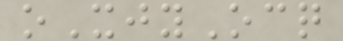oXjyOcq
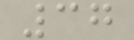37
